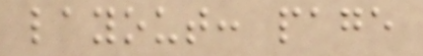layout: page
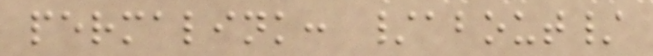permalink: /about/
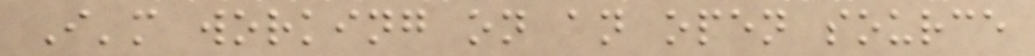I'm working on an open source
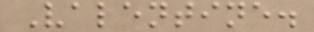Valentine.
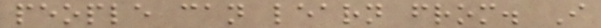people can learn from. I
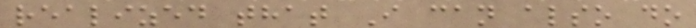realized that I can also do
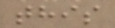this
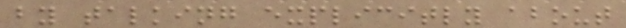by talking explicitly about
